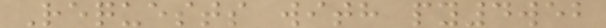Requests with py4web
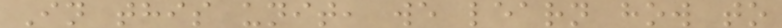In this unit, we learn how to
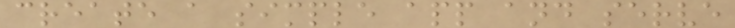create a simple app and serve
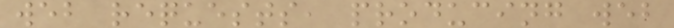web requests, producing web
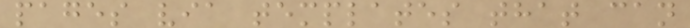pages via templates that can
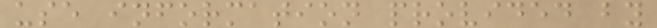use information provided by
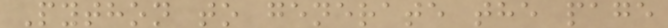Python to generate the page
